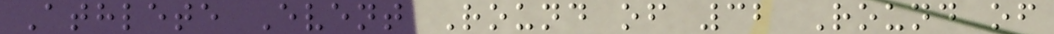Athlete Event Round of 32 Round of
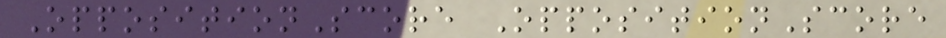OppositionScore OppositionScore
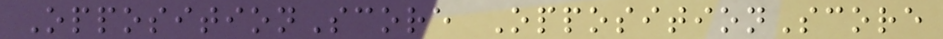OppositionScore OppositionScore
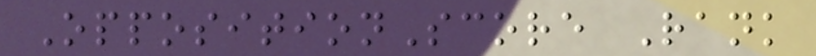OppositionScore Rank
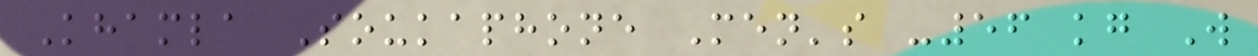Khamla Soukaphone Men's -56 kg W
